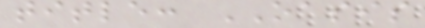title: OASIS
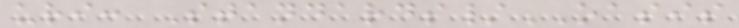uri: Standards/OASIS
